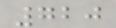720
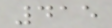415
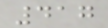417
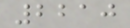2210
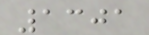1301
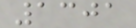1301
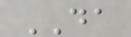DA
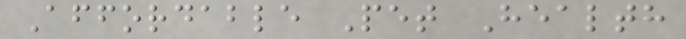Affordable Pet Health
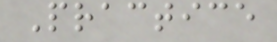Practice
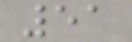51
